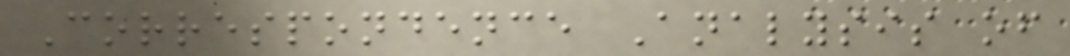Correspondence Analysis of
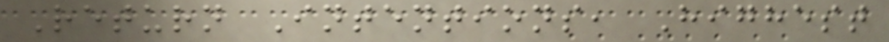Return Intentions, Highest
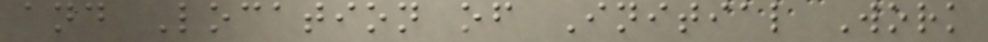and Location of Initial Work
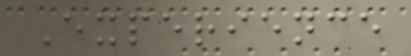Experience
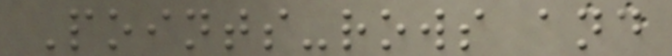Points-rows and
